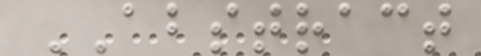ABSTRACT
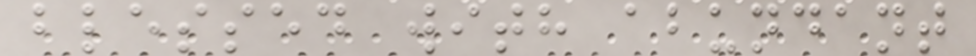blessed with abundant
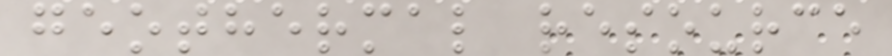geothermal resource
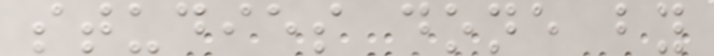studies done by
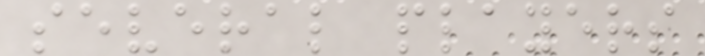several players
